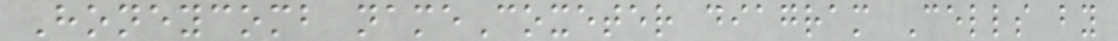Honeycomb nameCoxeter diagram Cells by
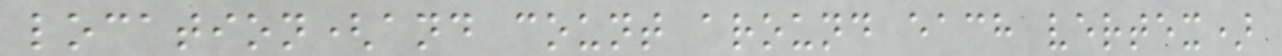location(and count around each vertex)
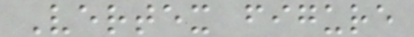Vertex figure
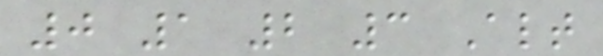0 1 2 3 Alt
